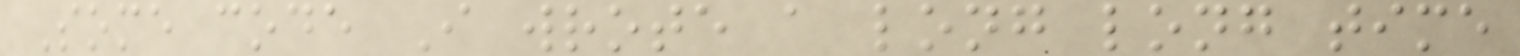Some code I wrote a long long time
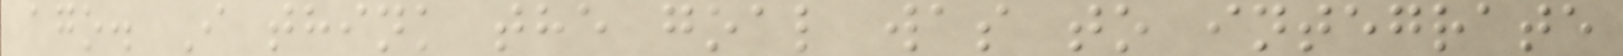ago. I think the goal was to integrate
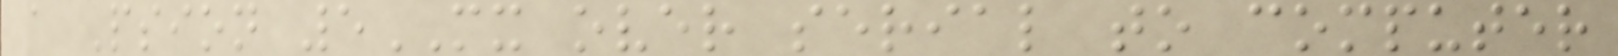a Psion 5MX over serial to computer
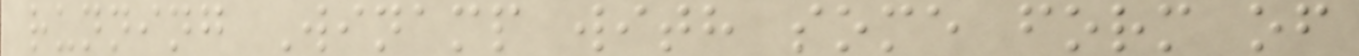running Winamp with some form of
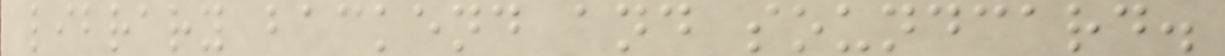library backend and soundcard.
